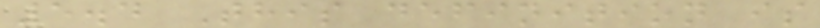5.4 This definition is
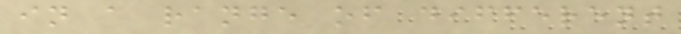in a range of different
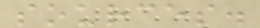sources.
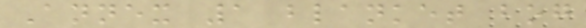Annex 1 blanket bog
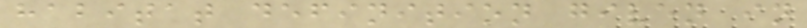habitat definition given in
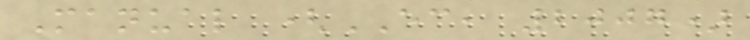Manual (EC, 2007)
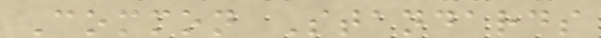Common Standards
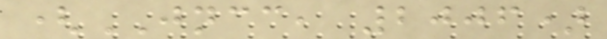(JNCC, 2006)
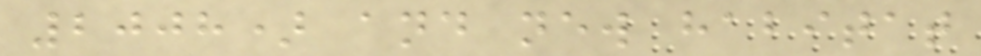2008) and new habitat
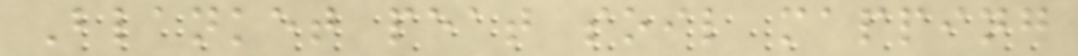Blanket peat soil mapping
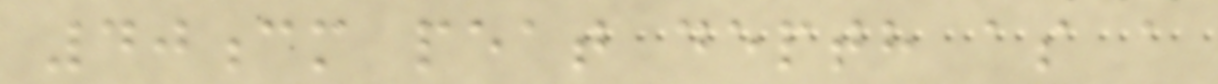40cm peat depth as a
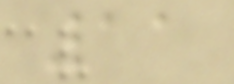11
